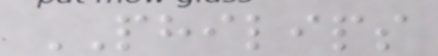PHILIPS
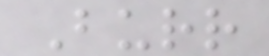Burr
